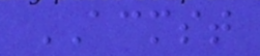ACMST
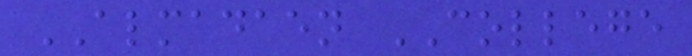ALMADAEN COLLEGE
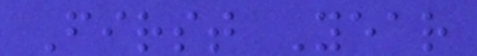First Year
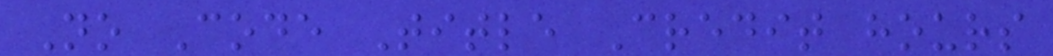No Code Title Credit hours
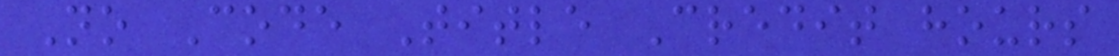No Code Title Credit hours
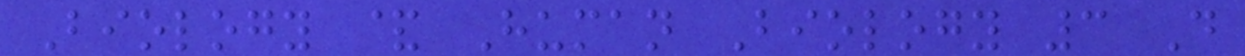Biology & Human Biology 3 D
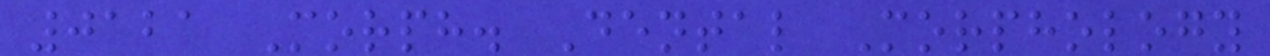0121 Morph. Dental Morphology
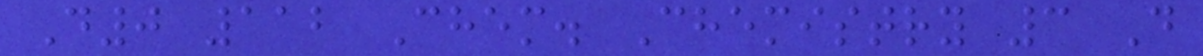D0 112 Chem. Chemistry 3 D
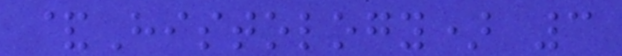&Histology) 3
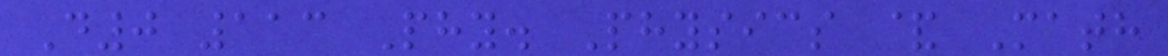D0 113 Phy. Physics & Math
